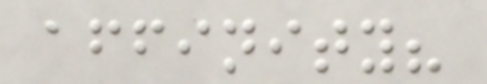affinity?
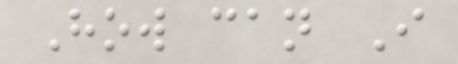How can I
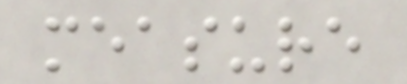measure
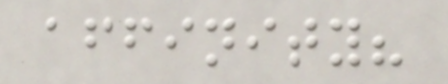affinity?
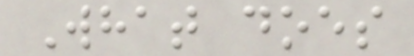What does
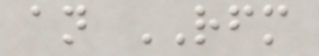an RFM
